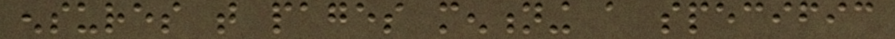ensures that pages mentioning a specific
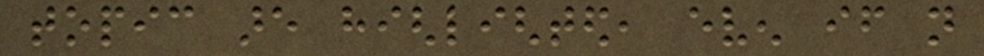topic are highlighted, even if not
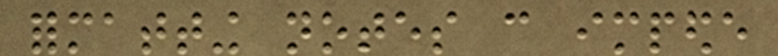formatting notes can impede
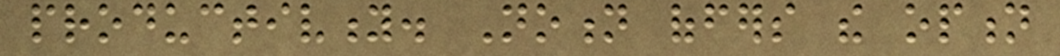productivity. Notion offers the option
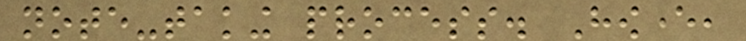note-taking process. However,
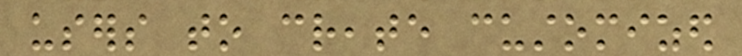users to create customized
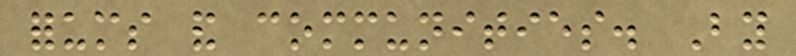forums and communities. By
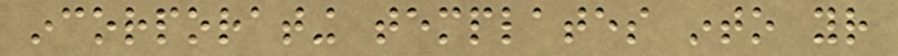incorporating templates into your
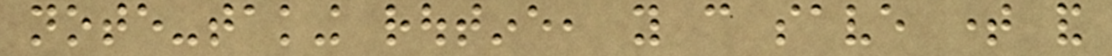note-taking routine, you can save time and
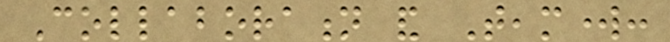Collaboration and Teamwork:
